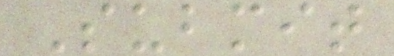Submit
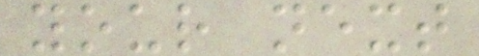your next
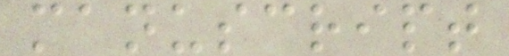manuscript
